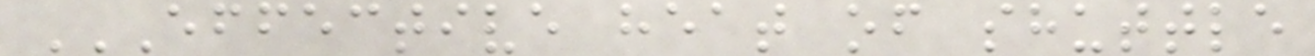EFFECTIVE HEAT OF SHUTTLE
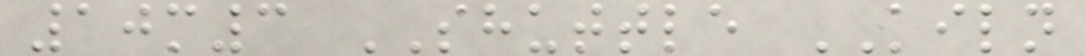10m3 SHUTTLE KILN
